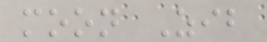moon Zib
